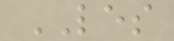LES
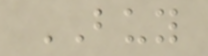BUY
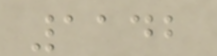1142
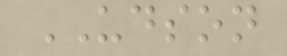UDSON
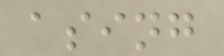asing
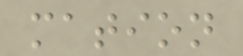mation
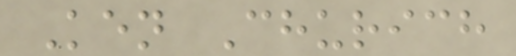Ken Churich
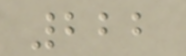222
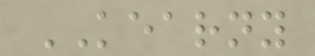KEARNY
